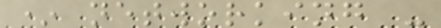* networking -
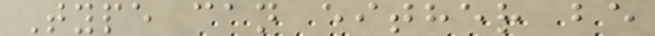Type can either be
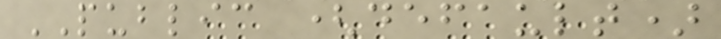PUBLIC (default)
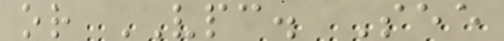or VPC. See
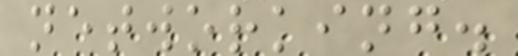networking.
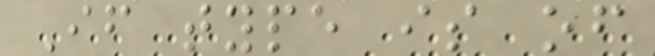If type is of
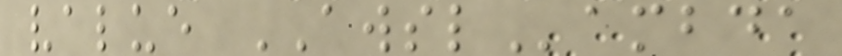value AWSLambda
